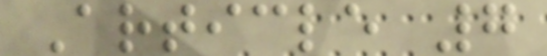Article 7
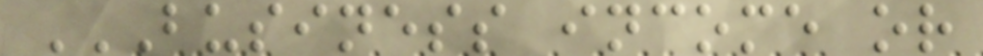BUSINESS INCOME OR
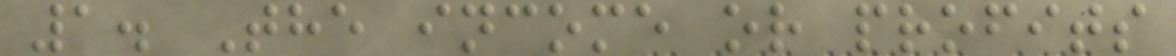1. The income or profits
